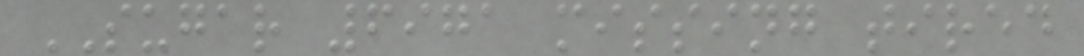SUGAR 6971 missing tired
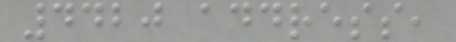4420 address,
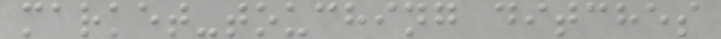market-touching ditches
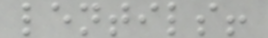lentils!
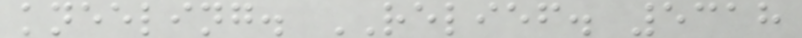kneeling. RELIEF. 5318
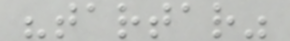"tartar"
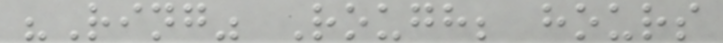"Ring" Rough; hours
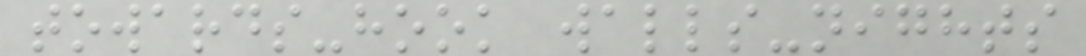towards-hook walls-nights
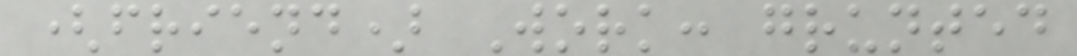(friend) Work: grunted
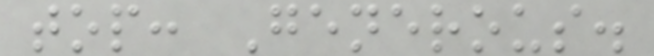top: Generous.
